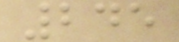245
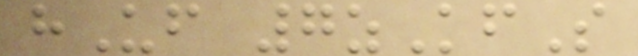hUf 7zKfS
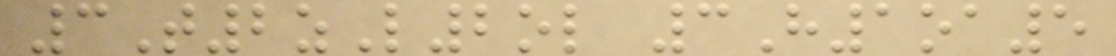3T2zL2ol 3H1oa5
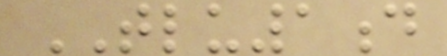TLU1d
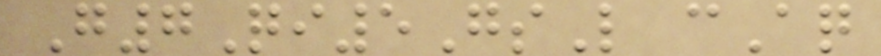G7Qi5GsL cAq
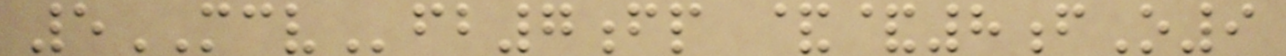5MCVfb7fp &&8fO9
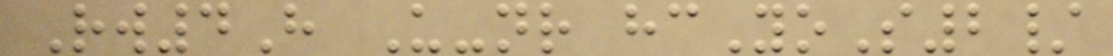Rw4H U-nr hcYoS2/
